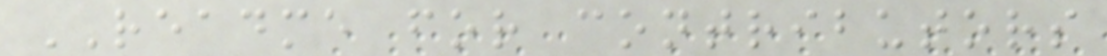README for contributors
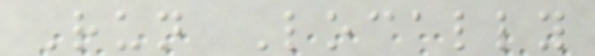Run Locally
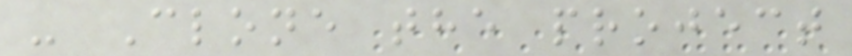- Clone the project
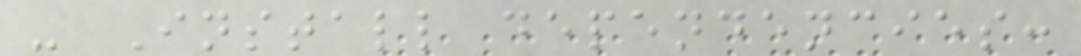- Install dependencies:
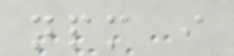npm i
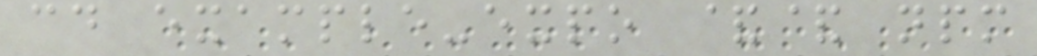cd example-expo && npm
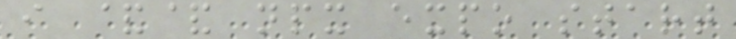i && npx expo start
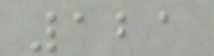121
